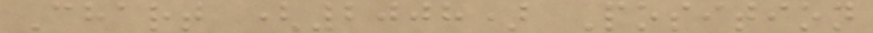Chart (2008) Position
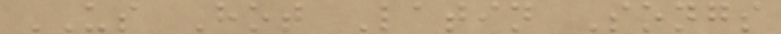US Hot Latin Songs
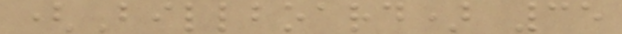(Billboard) 35
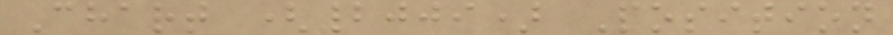Chart (2009) Position
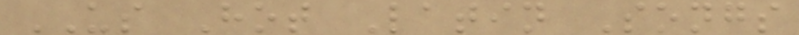US Hot Latin Songs
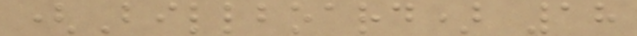(Billboard) 18
